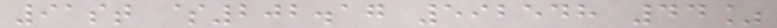91st $202.17 592548 44%
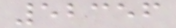52356
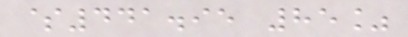$441.95 85%
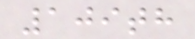109th
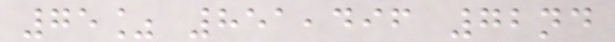75% 851,496 72nd
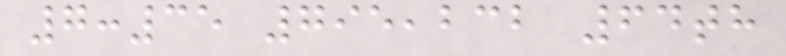7:35 795,232 64th
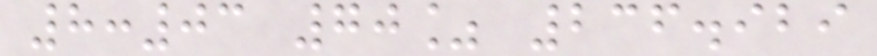8:03 70% 236.929
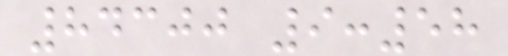84300 9:58
